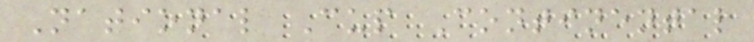National Cup Continental
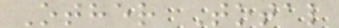Other Total
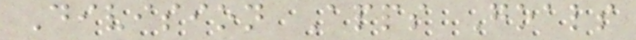Division Apps Goals
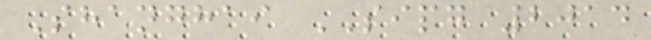Shanghai SIPG 2014
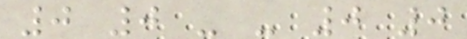0 0 - - 0 0
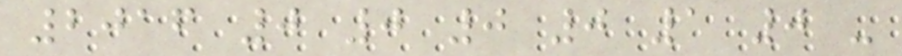2016 0 0 0 0 1 0 -
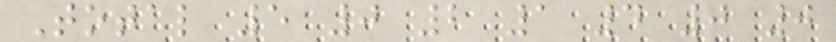Total 5 0 2 1 4 0 0
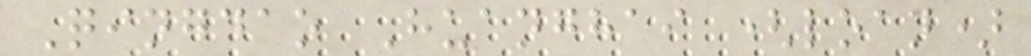Qingdao Huanghai (loan)
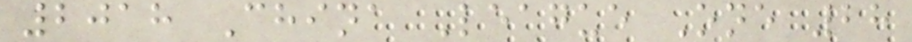2018 China League One 28
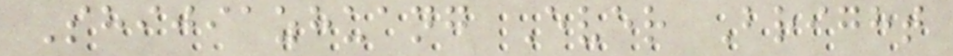Shijiazhuang Ever Bright
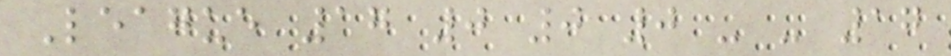League 17 0 0 0 - - 17
